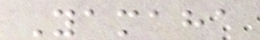Yamaha
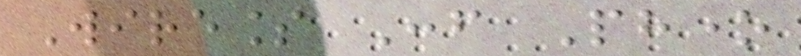Wireless Conf Phone
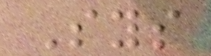Sys
